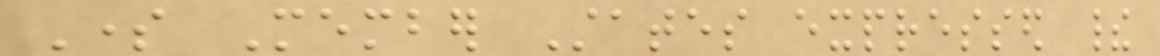Some Member States expressed their
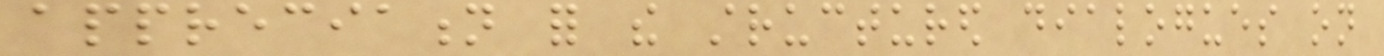appreciation for the structured dialogues on
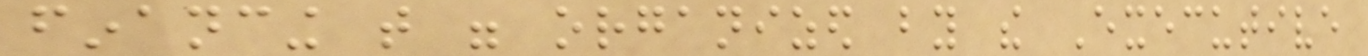financing that were organized by the Executive
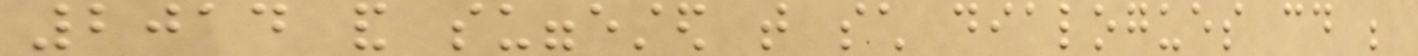2014 and suggested that such dialogues could be
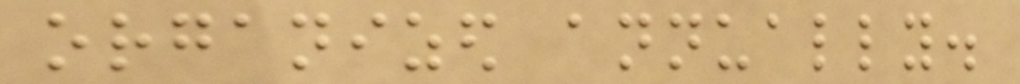organized annually.
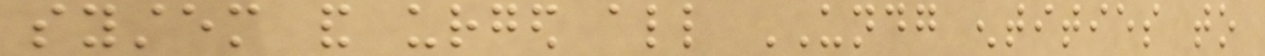system and urged all UNDG entities to
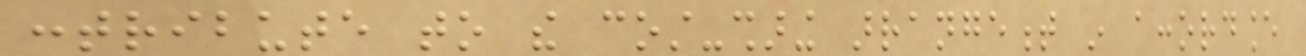contribute to the cost-sharing arrangement in accordance
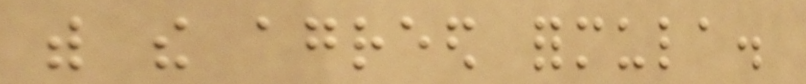with the agreed formula.
